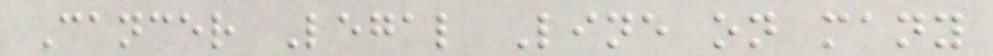Cancer Legal Line on many
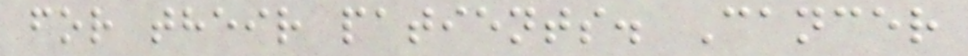for their patients. Cancer
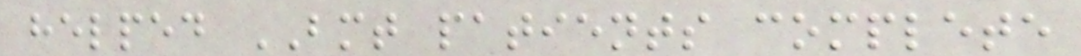helped BMT patients complete
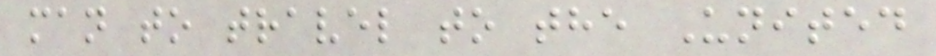man to travel to the United
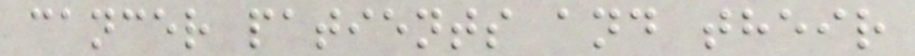cancer patients and their
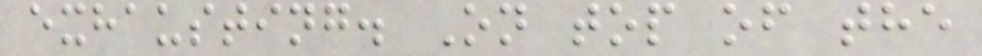exhausting. On top of the
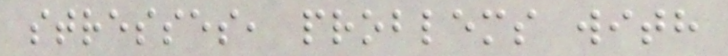stresses, problems with
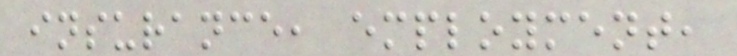insurance, employment,
